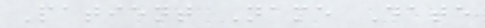Patient Name Date
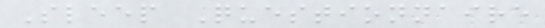Sleep Questionnaire
